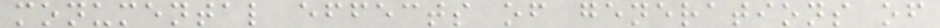monumental effects of generations of
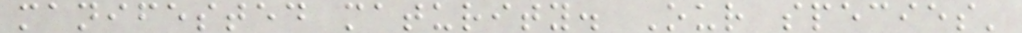manifested maturity. Our species'
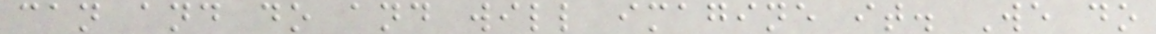can and do and will imagine it. We do
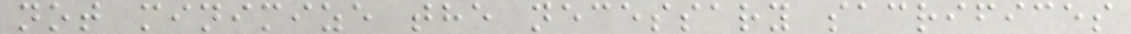not minimize the necessary sacrifices
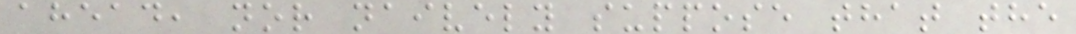ahead, nor naively suppose that the
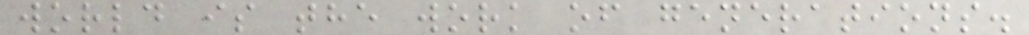world is the work of generations.
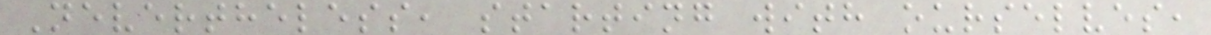Nevertheless, starting with ourselves,
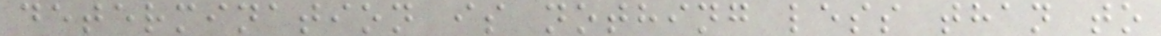determination is nothing less than to
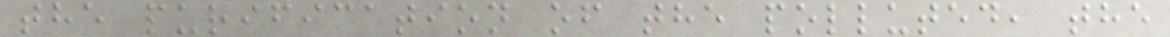the purification of the polluted, the
